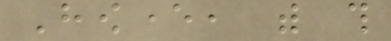However, with this
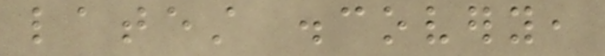latest discovery,
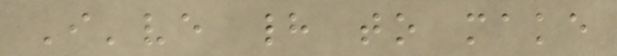I've had to make
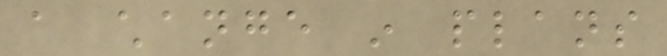a change in plans
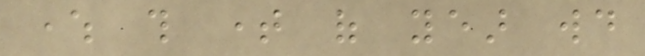where this time of year would
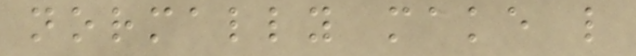normally make like
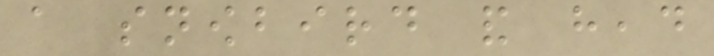a snowbird and head
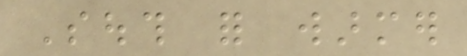South for warmer
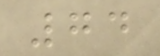74
